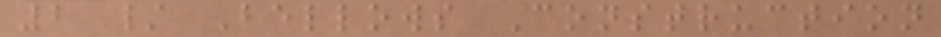2 / Bellows Construction
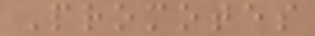Promotes
